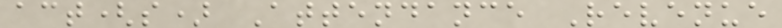act(s) Attendance Revenue
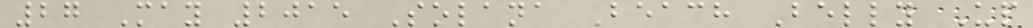27 May 2015 Solana Beach Belly Up
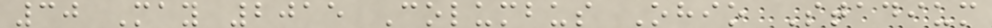30 May 2015 Columbus Ohio Stadium
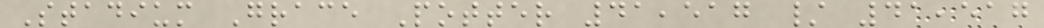Stadium Grace Potter 41,517 / 41,517
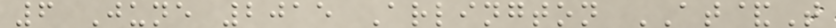6 June 2015 Arlington AT&T
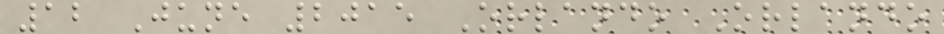12 June 2015 Orlando Orlando
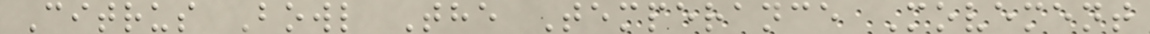Citrus Bowl The Temperance Movement
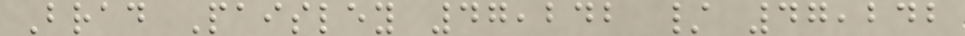Brad Paisley 47,242 / 47,242
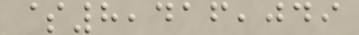$8,416,049
